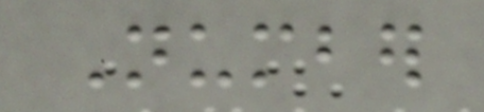Number
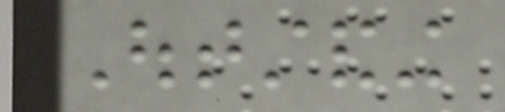Outstanding
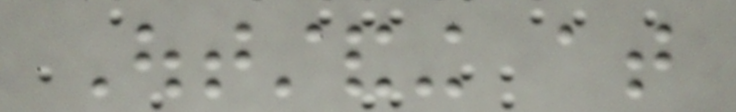Outstanding at
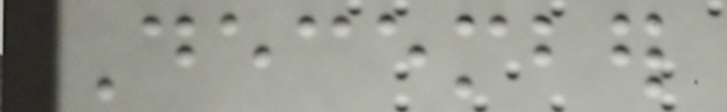December
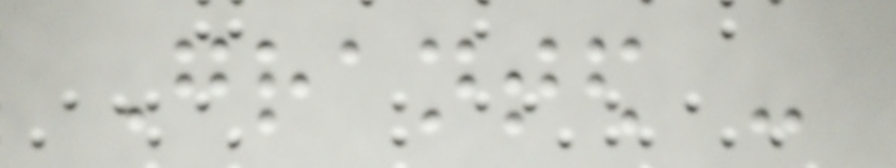Granted -
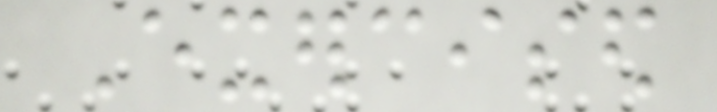Exercised
